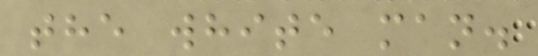the white man.
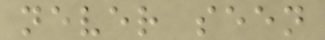never seen
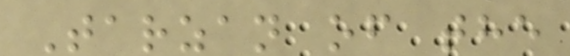Tarzan of the
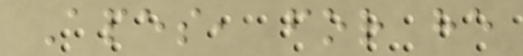Apes, for he
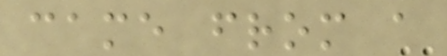came from a
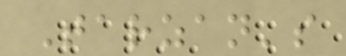Tarzan's
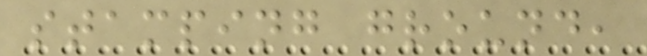stamping ground,
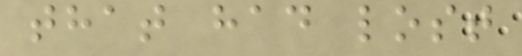that had lost
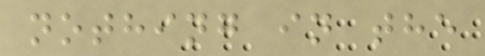nothing in the
